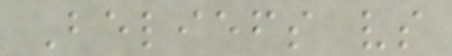Beliefs vs
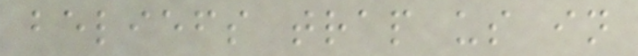beliefs trap us in
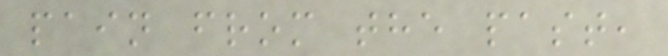pain from the past,
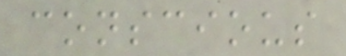conscious
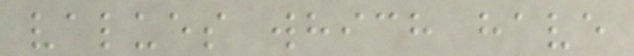values which have
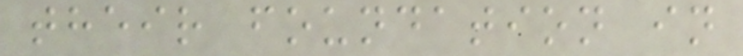their foundation in
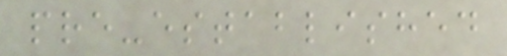pre-established
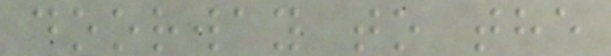doorway to the
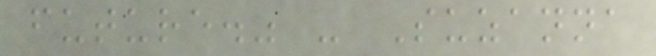future." - Suzanna
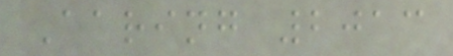Aaring 2013
